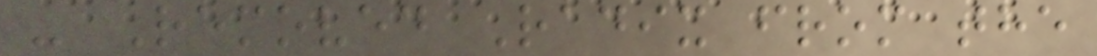- Removed Radix from the
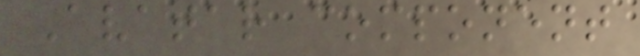Avatar component
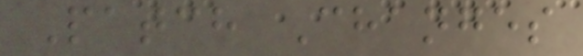Patch Changes
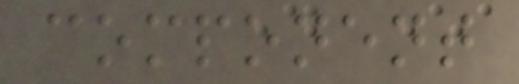component
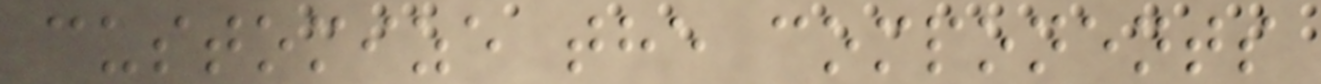customize the components
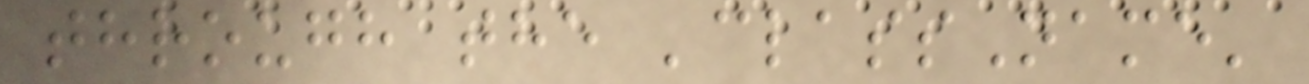through the 'className'
